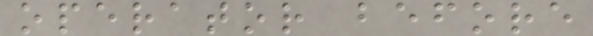operator before
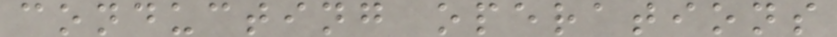conducting operations
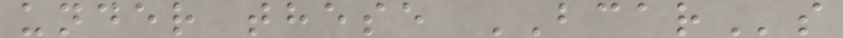under these BCARs
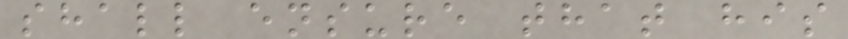shall ensure that his
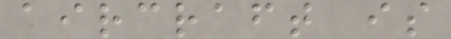aircraft is
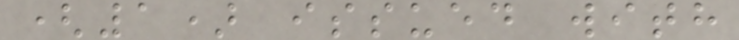(1) issued with
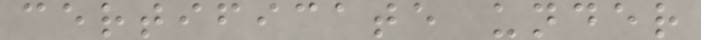certificate under
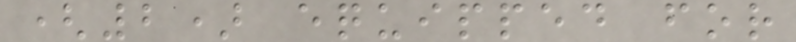(2) equipped for
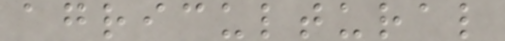agricultural
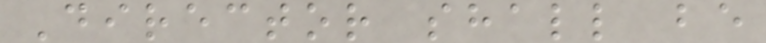Director shall be
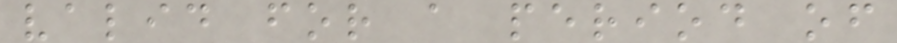valid for a period of
